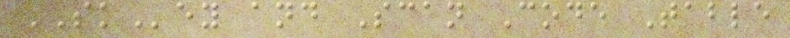SKey and Scan Code Table
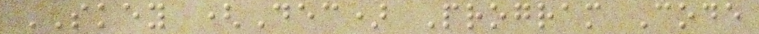SKEY (Dec) Program Code
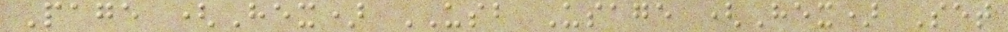Page (Hex) USB Usage (Hex) Set
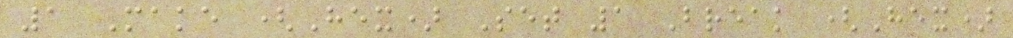1 Make (Hex) Set 1 Break (Hex)
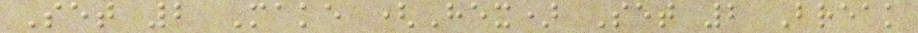Set 2 Make (Hex) Set 2 Break
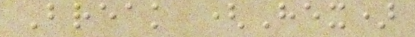Break (Hex)
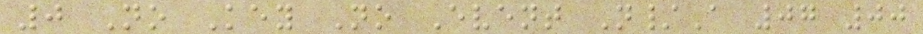0 No Key No Event N/A 07 00
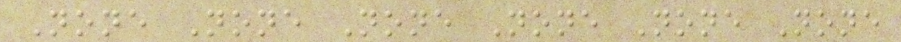None None None None None None
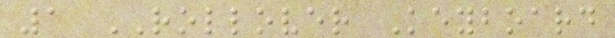1 ROLLOVER Keyboard
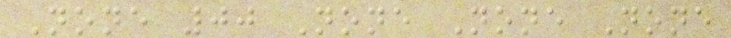None 00 None None None
